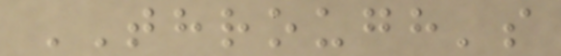THROUGH's
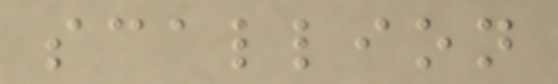scallion
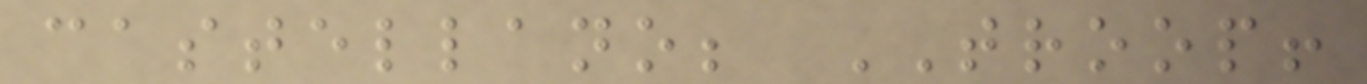castellano; TROOP!
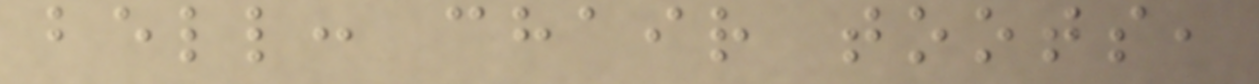bell: chair toots,
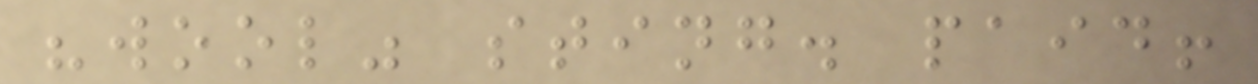"wool" sting. paid!
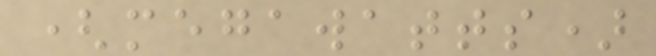(megawatts)
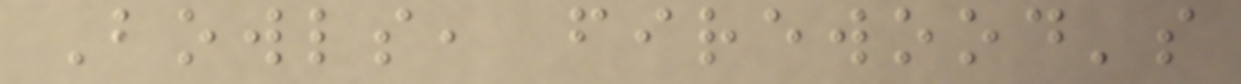Bowls, firewood's
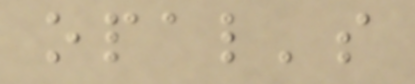opal's
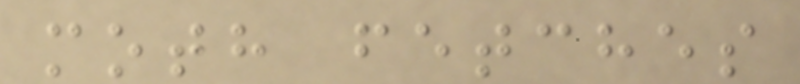moth fetches
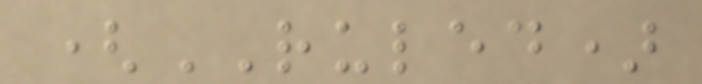(RULED)
